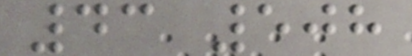43 508
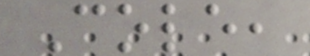Cole,
